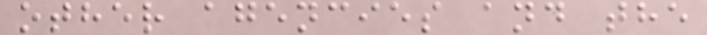other agencies and the
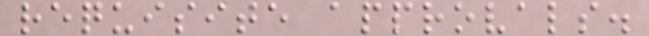requisite approvals.
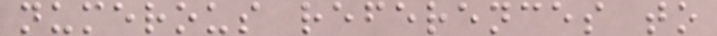numerous references to
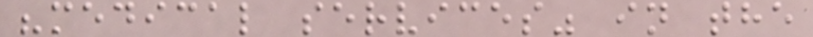"medical services" in the
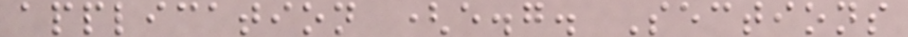application (e.g. Sections
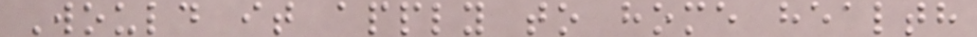Would it apply to home health
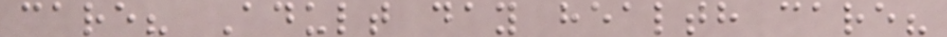care? Adult day health care?
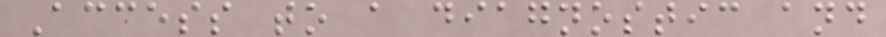Access to a diagnostic and
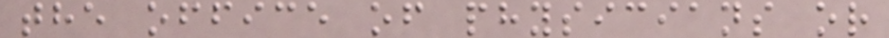the office of physicians or
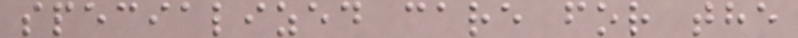specialized care for the
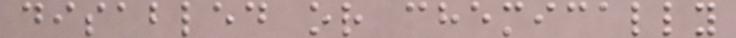disabled or chemically
